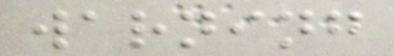warning
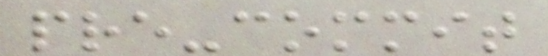pre-commit
